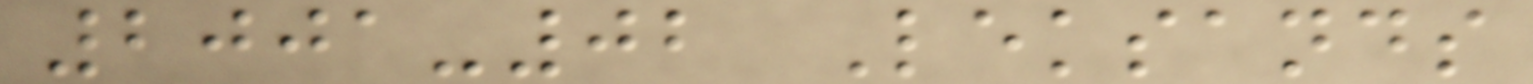2001-02 Leksands
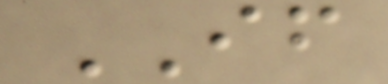IF
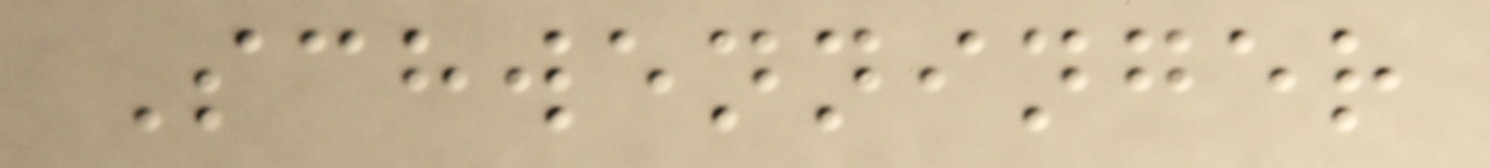Schwenninger
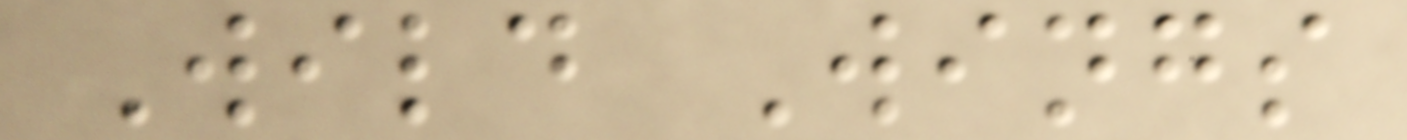Wild Wings
